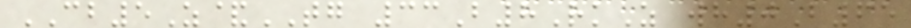CB5Z&TG 33B8RkZ wh0B65
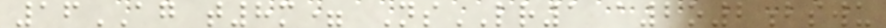16AG t8m= NsLR1 a2o2bswu
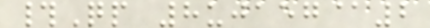#Qp 8ujaeg@2
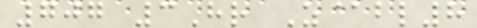707 3Hr Z@bl8
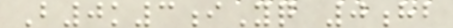B0k3iYq 0hb
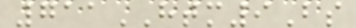711HTM9Bs
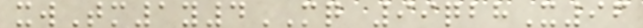xwTm1y4MQ 99qbhX96
